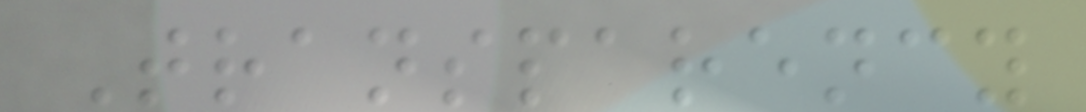Transparency
